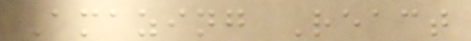Amazing React
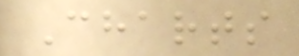Charts
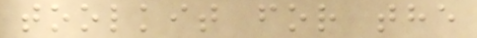toolkit for the
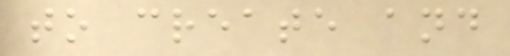to create and
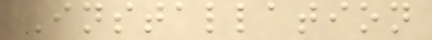Installation
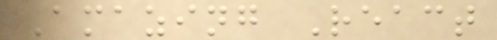Amazing React
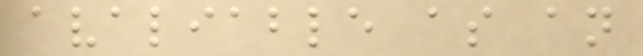avaliable as an
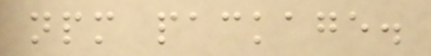npm package.
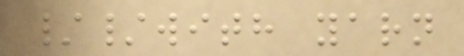//with yarn
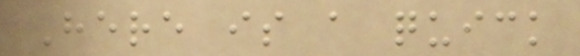Here is a quick
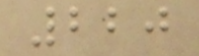220
